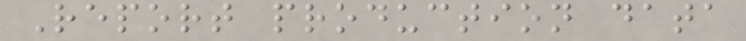Report production data
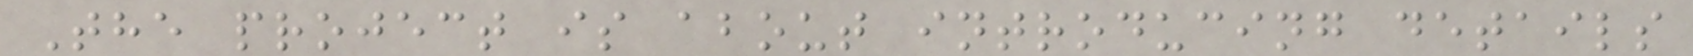The project is about introducing details
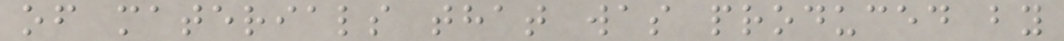of materials that was produced by
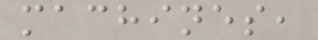machines,
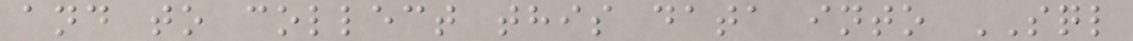and to collect this data into SQL
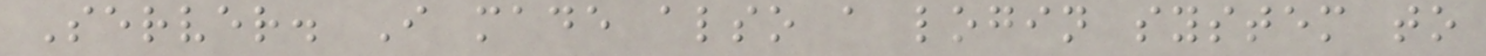Server. I made also a login system to
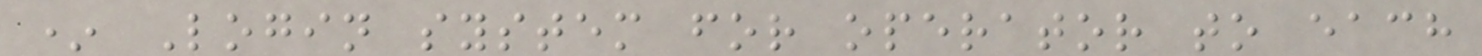* Login system for operator to each
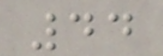44
